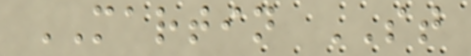MARTIN ST
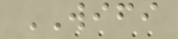WIFI
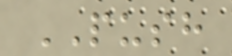PUSH
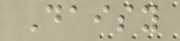Daisy
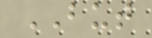BUT
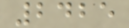2425
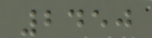2450
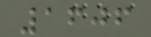1606
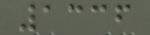1336
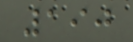190
